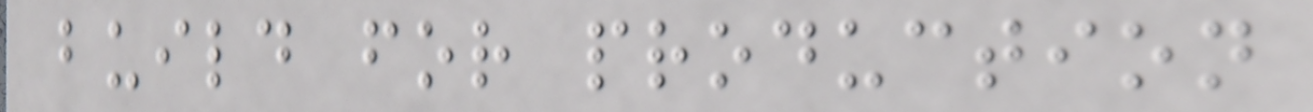build for production
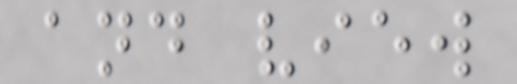and view
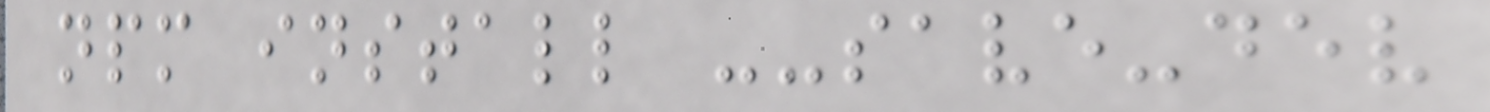npm install --save-dev
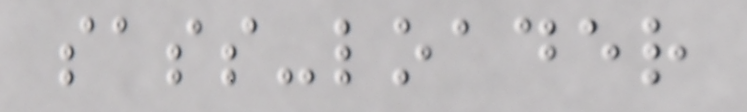sass-loader
